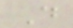D
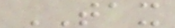TAX
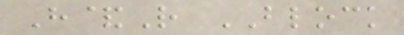H&R BLOCK
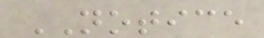NOTICE
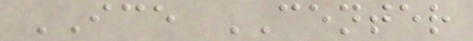ICE CENTER
